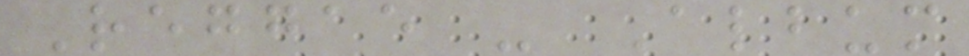Reggae - Album
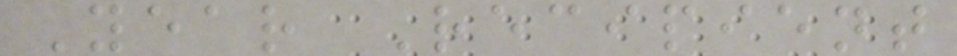Year Recipient
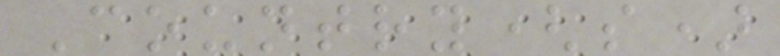Country(s)
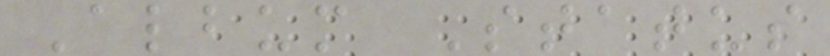Album Status
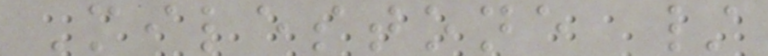Milestone /
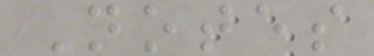Notes
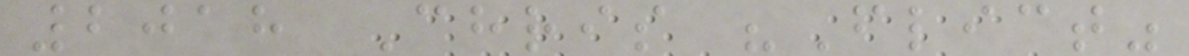2018 Chris "Flict"
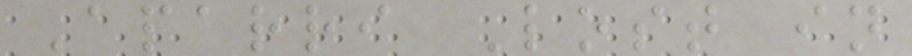Aparri Lost in
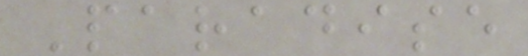Paradise
